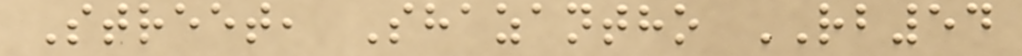Street, Shazantho RB54
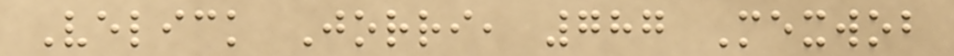Velick Jorri, 787 Mexwob
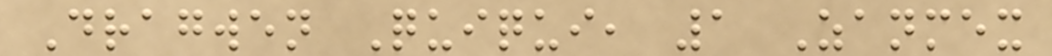Dragwen Quiqui, 1 Zanmex
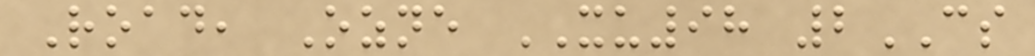Road, Ozne XU98 2CS
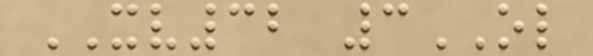XV32 3OL
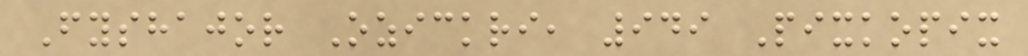Fyshajor Ozickri, 949 Pixkopix
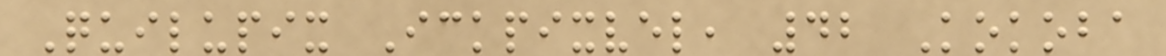Quilupix Ickpixvel, 42 Kokoba
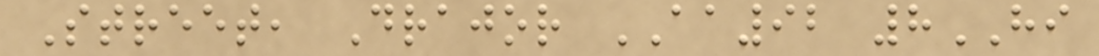Street, Drajor AA92 8HI
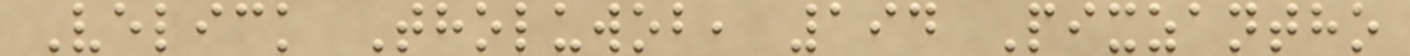Velick Tholuwob, 194 Pixzantho
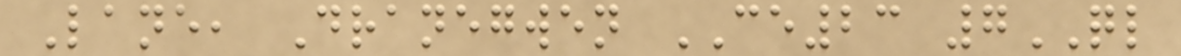Lane, Dranegwen CE23 7QL
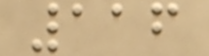116
